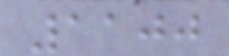1100
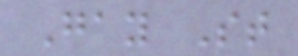Gay St
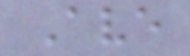Ave
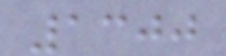1300
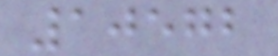10572
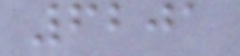6201
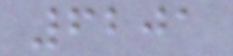6201
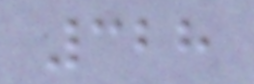328
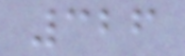326
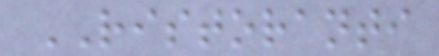RISTORANTI
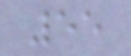55
